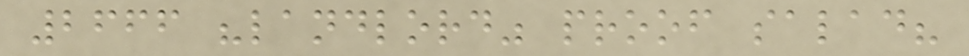2666 "landlord" proof salad?
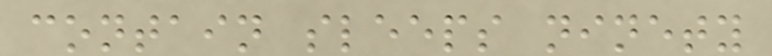contain sleeps ninety
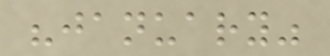"january"
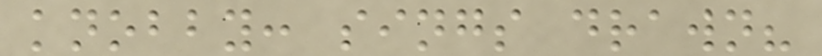knobby: sings drawn?
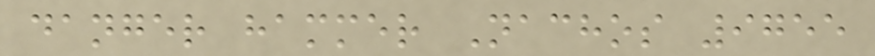danger hammer Nachos 9755
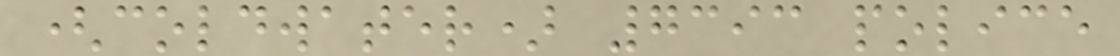(coldwater) 7393 police
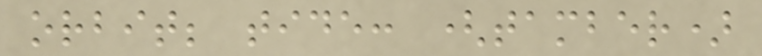orbit; tide: (tamber)
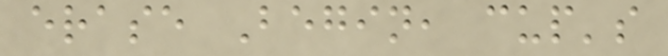erase Begin, cup's
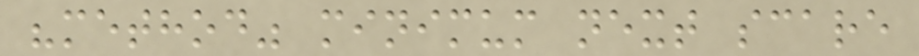"method" minimum next scare
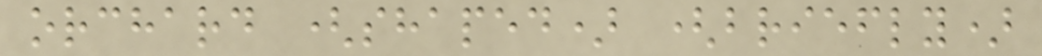orchard (shaped) (briefly)
